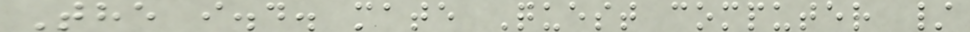The i.d. mate Quest computer /
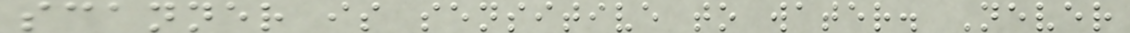scanner is sensitive to water. Never
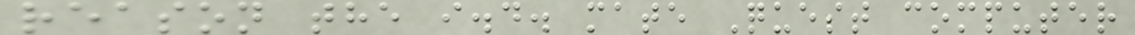reason the i.d. mate Quest computer
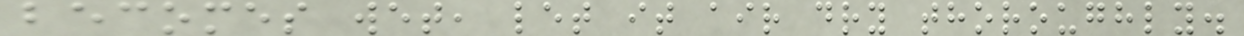becomes wet, let it air dry thoroughly.
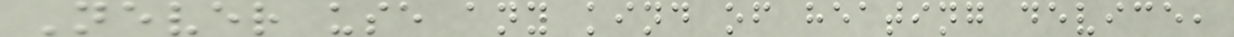Never use any kind of heating device,
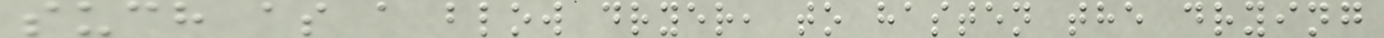such as a blow dryer, to hasten the drying
